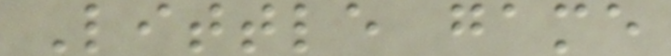Little game
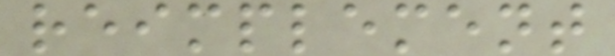reimplement
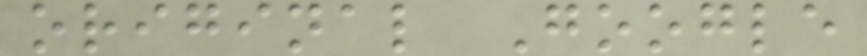original Google
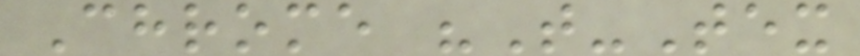Chrome "T-Tex
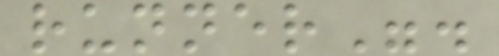runner".
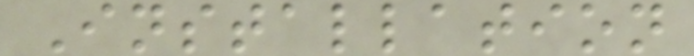Installation
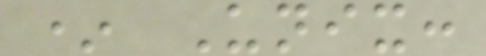* Unix:
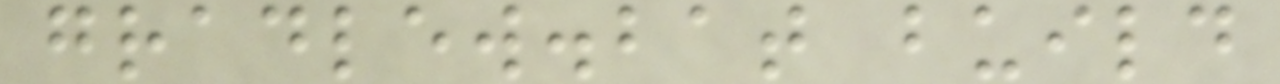gradlew.bat build
